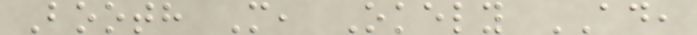Booth M, Okely AD,
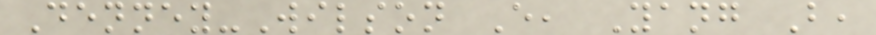Denney-Wilson E, Yang B,
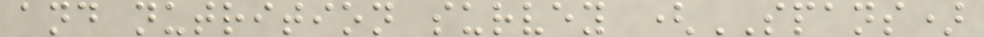and nutrition survey (SPANS)
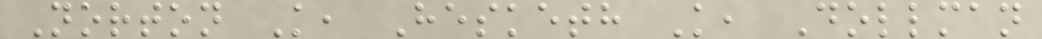Norton K, Hesketh K, Dollman
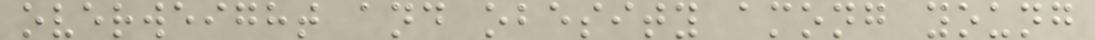overweight and obesity among young
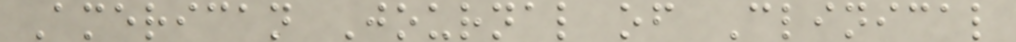American Journal of Clinical
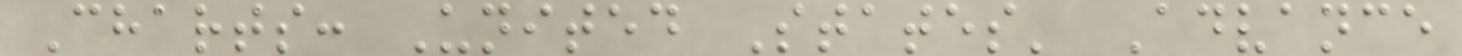Charts: United States' Advance
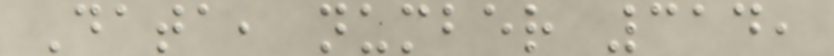Data, number 314,
